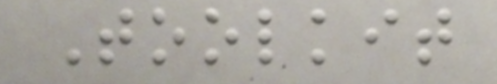Toolkit
